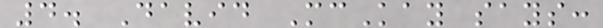4. David McKay says:
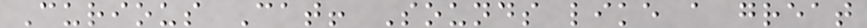Curious Cat! Sounds like a great
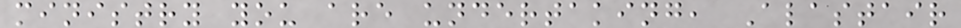ministry you are undertaking, Alastair
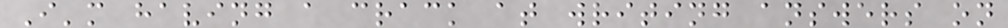I'm having a crack at writing answers on
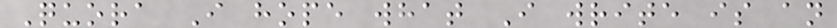Quora I hope what I write is an
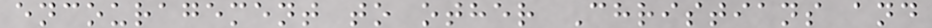encouragement to other Christians and
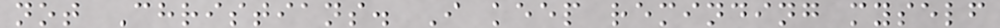not Christians. I keep reminding myself
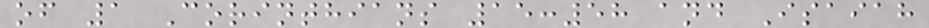of 1 Corinthians 15:58 and Isaiah
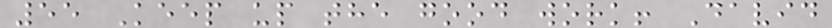55 Keep up the good work! David
